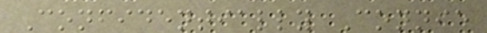Confidentially Connie
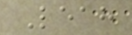Leah
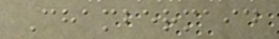Chambermaid
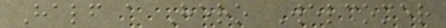Half a Hero Welcomer
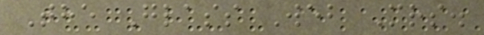The Glass Web Mrs.
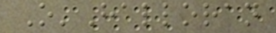O'Halloran
